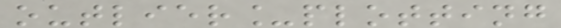outlier_plotting
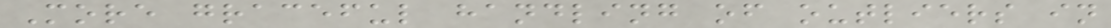More graceful handling of outliers in
